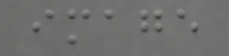image
